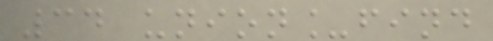34 union_find
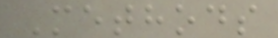Methods
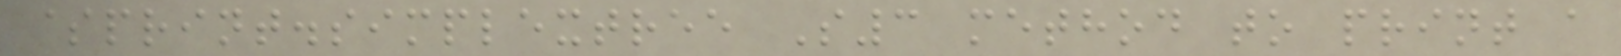$print.simplextree S3 method to print a
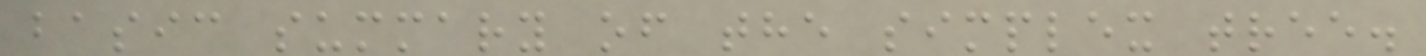basic summary of the simplex tree.
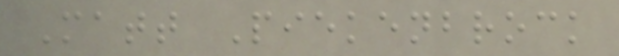Matt Piekenbrock
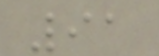91
